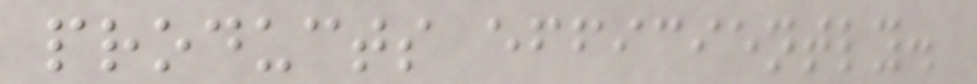products efficiently.
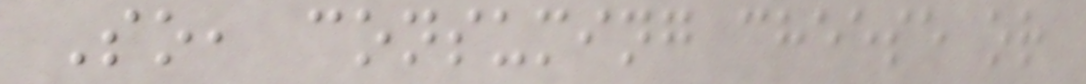So, consuming cheese or
